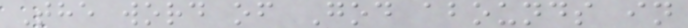The word of God abounds in
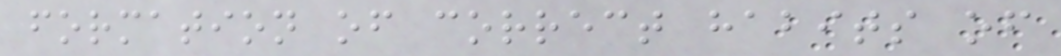formation of correct habits of
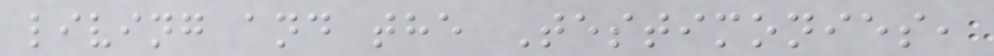living and the Testimonies,
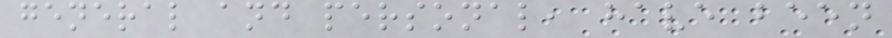general and personal, have been
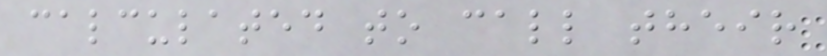calculated to call their
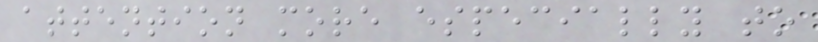attention more especially to
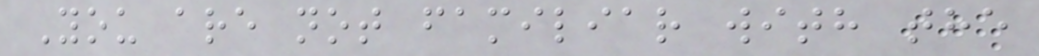You are not familiar with the
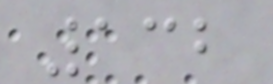132
